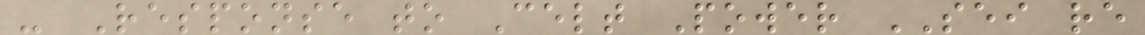- Response to Celt Power SEI re
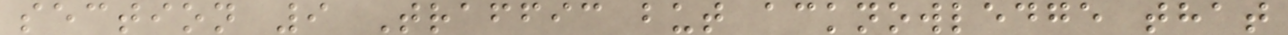section 9 Traffic but acknowledge that
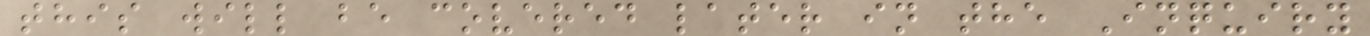this will be covered later in the Inquiry
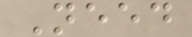Need
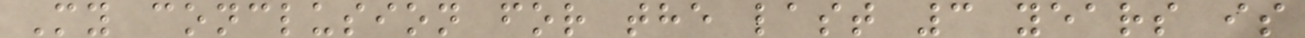My conclusion for the last 3 years is
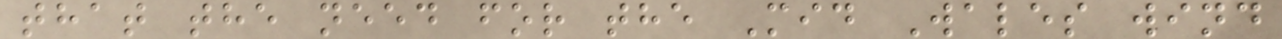that the need for the Mid Wales wind
